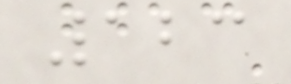123
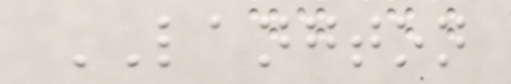LANGTON
